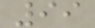99
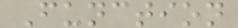Function
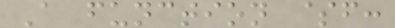A function $f:
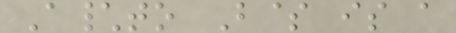A\to B$ is a
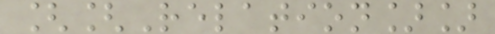[[Relation]]
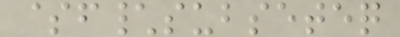$f\subseteq
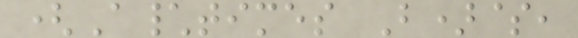(A\times B)$,
